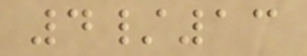4/13
